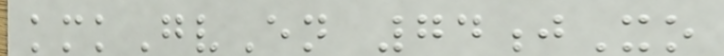kmkGvEn 74jXo
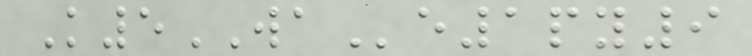K5WAe1py9
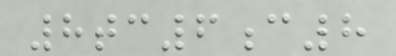8tc6c8
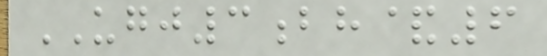UGJ3bh&6
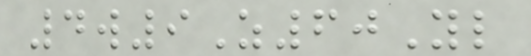4w9Z60Yl
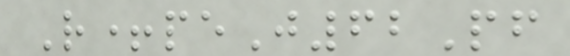R+peJ62Pf
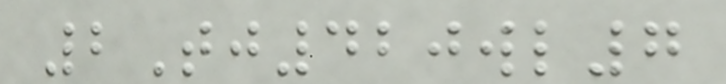2Tj420wl7
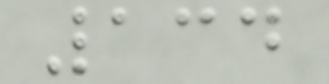134
